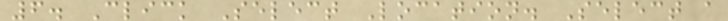6. Click Select Location. Select a
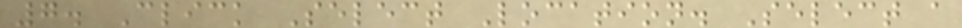7. Click Select Location. Select a
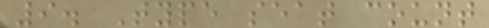9. Type seat count
